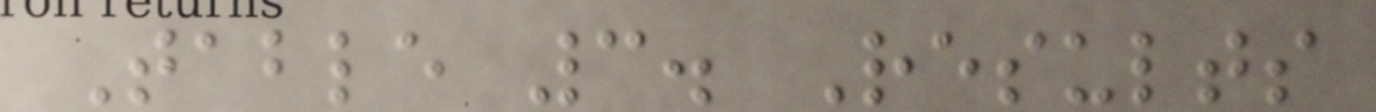Table 3. Results
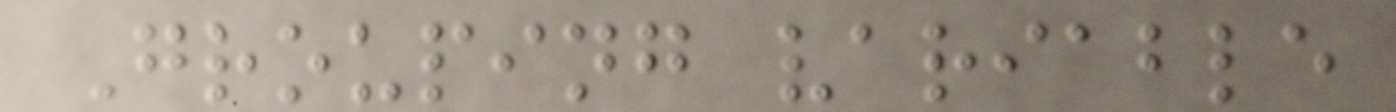Grouping variable
